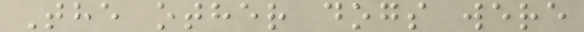The other dogs were
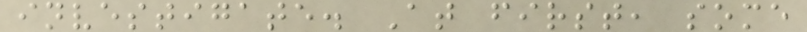investigate. At first, some
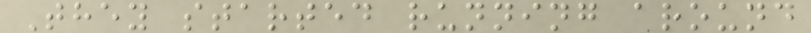They started running around
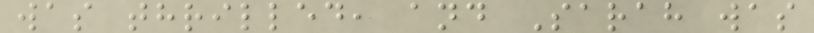was thrilled, and Sarah was
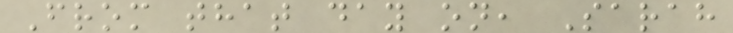From that day on, Sarah
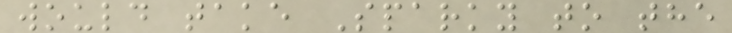would take Sparky to the
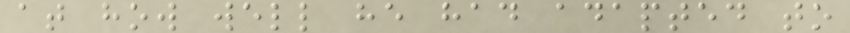at how well he had adapted to
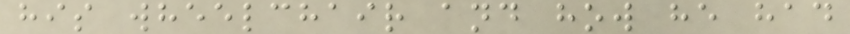his wheelchair and how he had
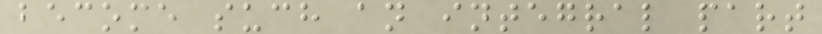become such an integral part
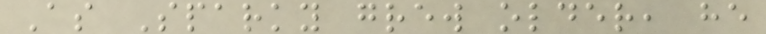As Sparky grew older, he
